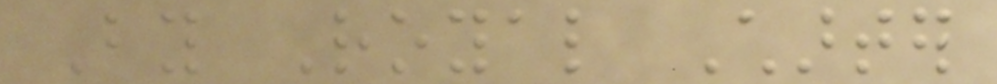By Royal Charter
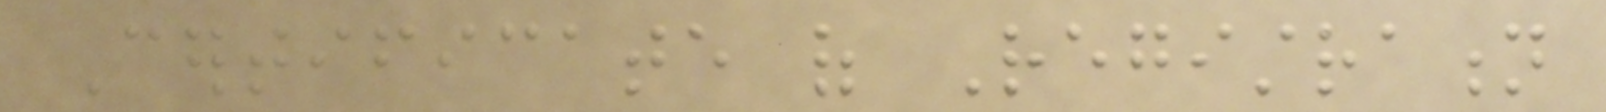Certificate of Registration
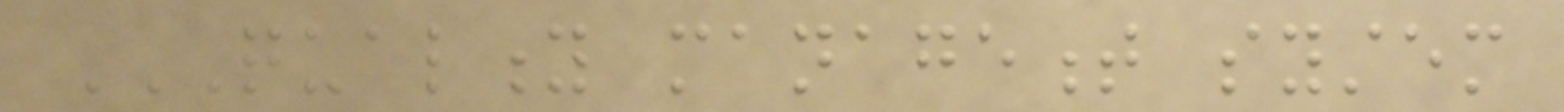QUALITY MANAGEMENT SYSTEM
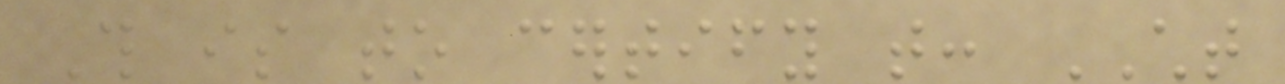This is to certify that: CHT
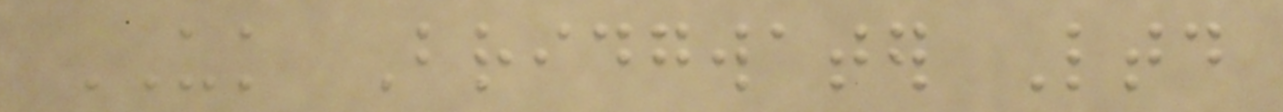UK Bridgwater Ltd
